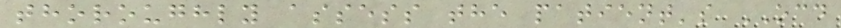thoroughly assess the patient's OCD
